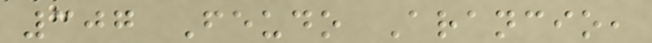307 Feudo Arancio,
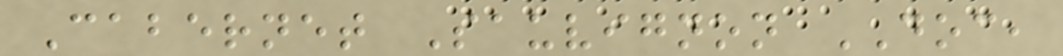Cabernet Sauvignon DOC,
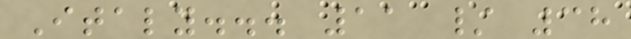Italy... 11 / 38
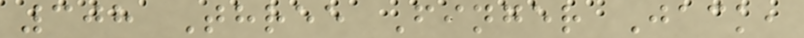308 Three Finger Jack,
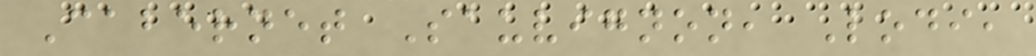Cabernet Sauvignon, Lodi,
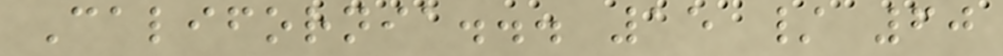California... 15 / 60
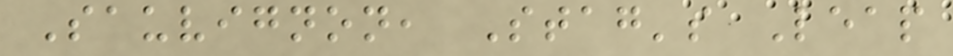Sauvignon, Stag's Leap
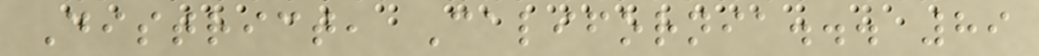District, California... 89
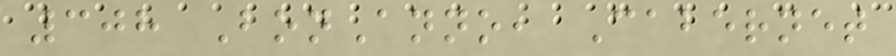308 BonAnno, Cabernet
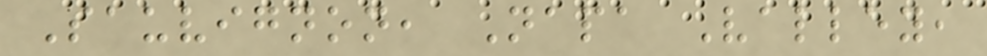Sauvignon, Napa Valley,
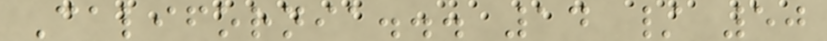California... 14 / 50
